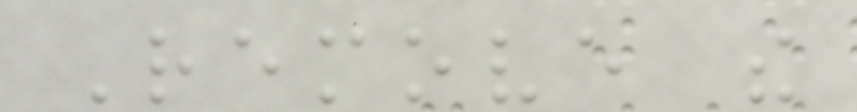Remove the
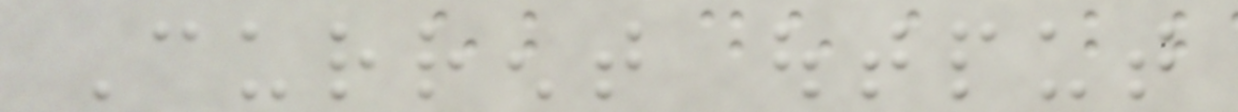Current output
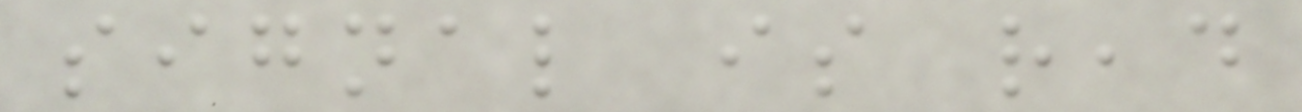signal is read
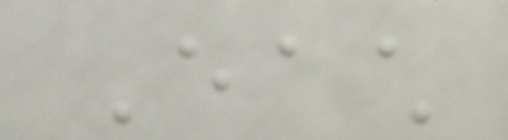Each
